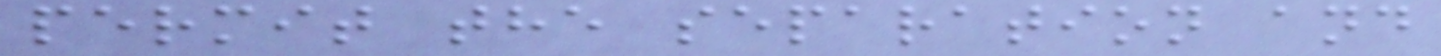permit the separation and
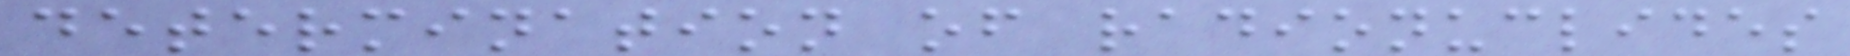determination of radionuclides
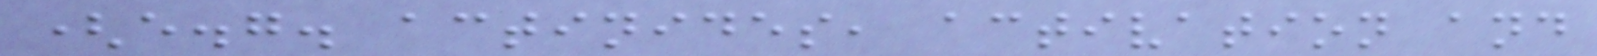(e.g. actinides, activation and
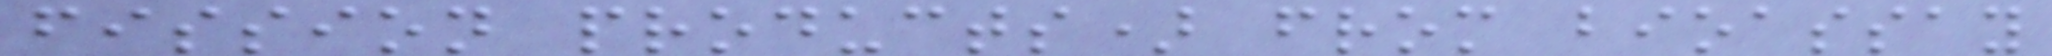fission products) from bioassay
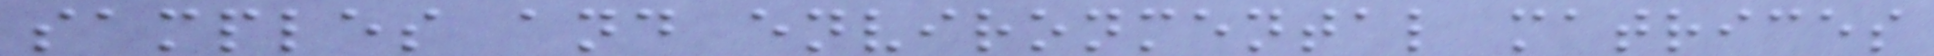samples and environmental matrices
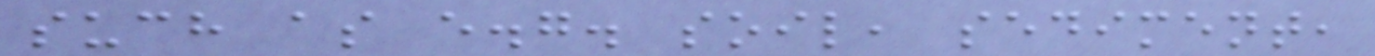such as e.g. soil, sediment,
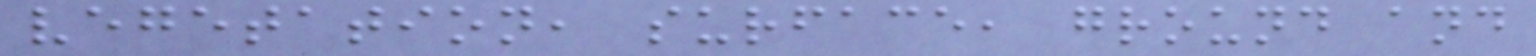vegetation, surface, ground and
